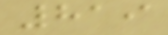819
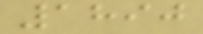1890
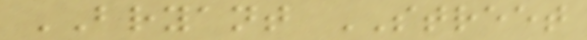BRYANT STREET
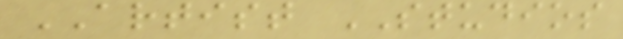ARTIST STUDIOS
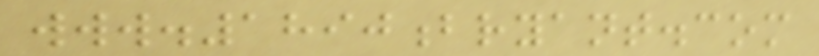www.1890bryant.com
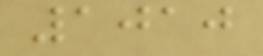1010
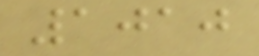1010
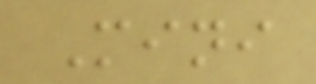Mini
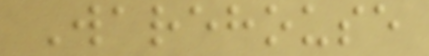Warehouse
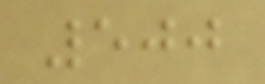500
